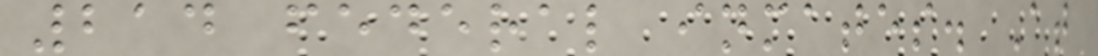214 federal inmates. At
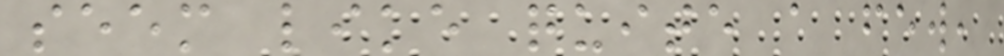seem like quite a few,
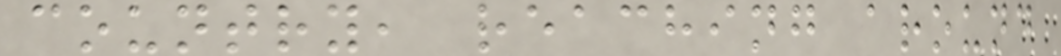country, reaching around
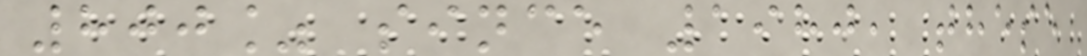800% since 1980, these
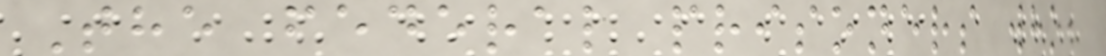The federal prisoners who,
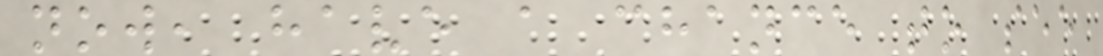now, have a chance to see
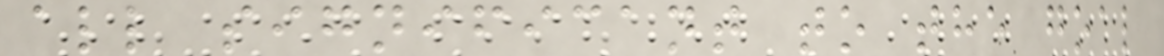all significant to the goal
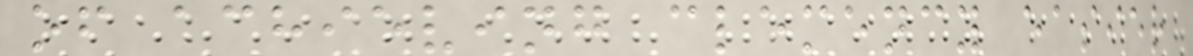of achieving clemency easier
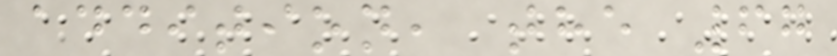addition, the 67
